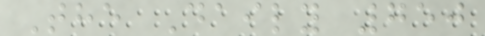The Daily 750
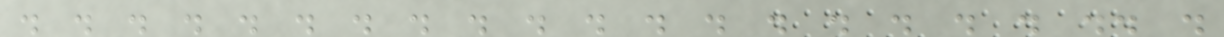. . . . . . . . . . . . . . . . . . .. .
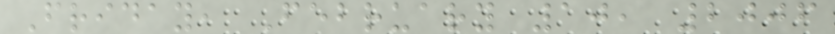Friday, February 10, 2006
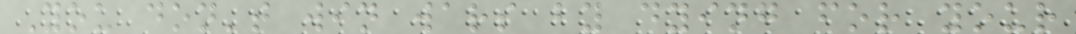You don't win wars by dying for your
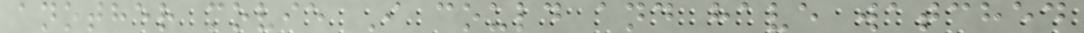another movie I could and have watched
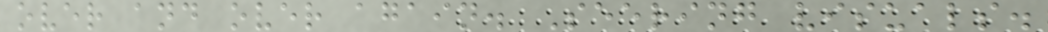over and over again. Seering visuals.
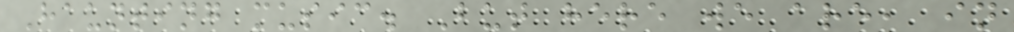Haunting music. But here we are, in
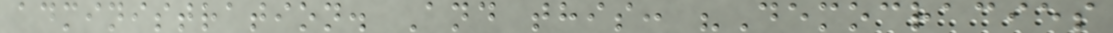administration. And this: "Democracies
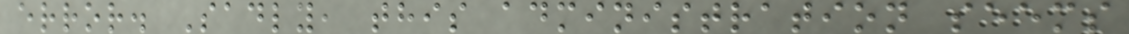error. Sadly, this administration seems
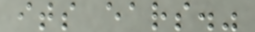its ears."
